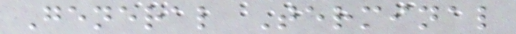General Terminal
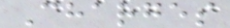Charges
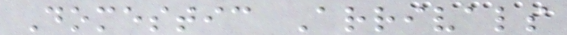Domestic Arrivals
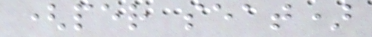(per seat)
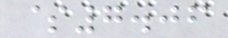$7.06
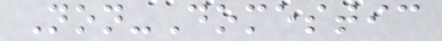Non-Domestic
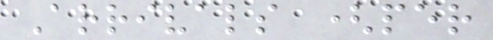Arrivals (per
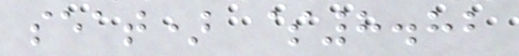seat) $8.82
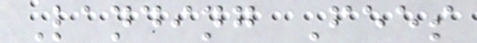Landing Fees
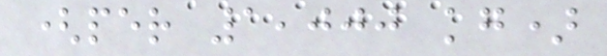(per 1,000 kg)
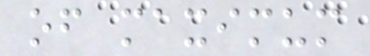of maximum
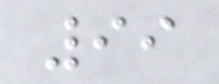99
